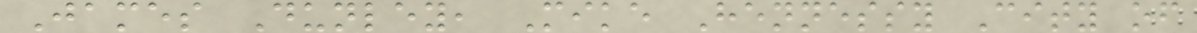James Dunley, Mike Hennessy City of
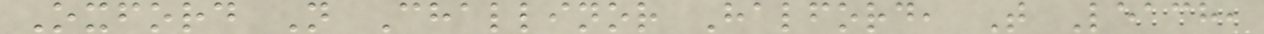Oxford N Challinor Halford, T Leach,
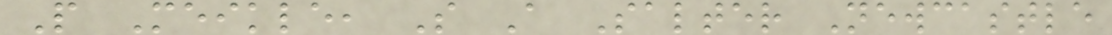P Meikle, S A Salter Newcastle
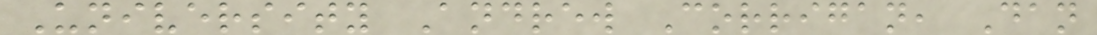University Andrew Corrigan, Dan
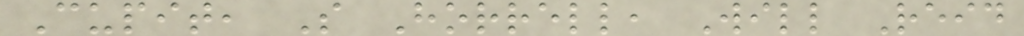Cupit, S Horrell, Will Reid
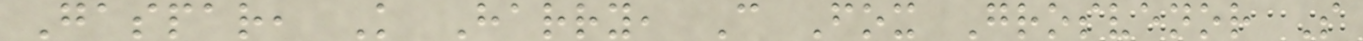Gaspar, K Harry, C Fox Grosvenor S
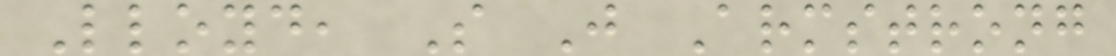Lloyd, S J Armstrong
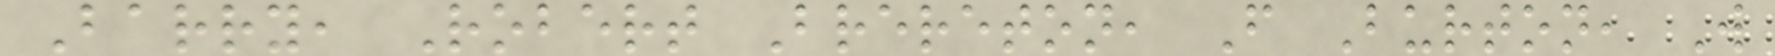Barry, Robert Brereton, F Burton, W
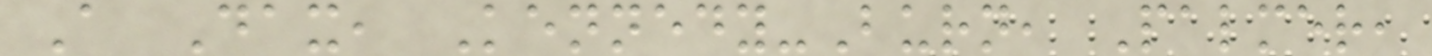A Dax, Kennedy-Burn, Palmer,
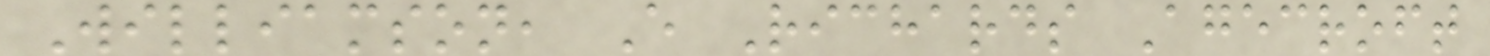Williamson, E Richards Agecroft
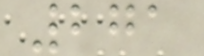271
